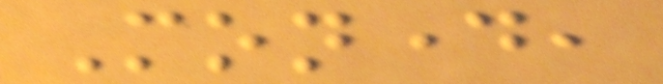Monday,
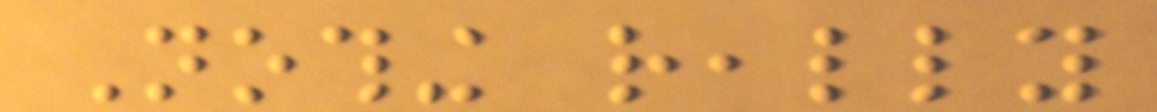Nothing really
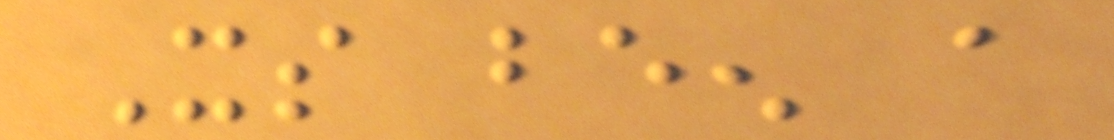Its been a
